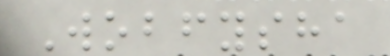Wobfysha
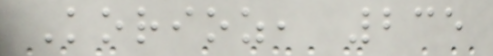Korioz, 235
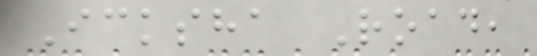Icksha Road,
